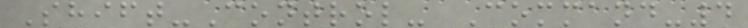Shift-Control- Command-4
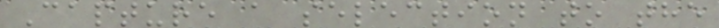Capture a selection to the
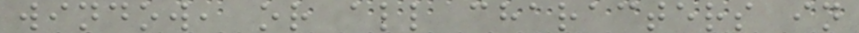window, or all characters in
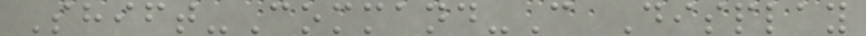Shift-Command-C Display
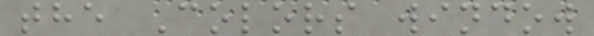the Colors window
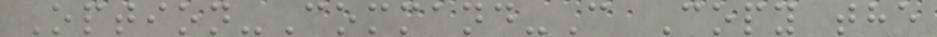Option-Command-C Copy the
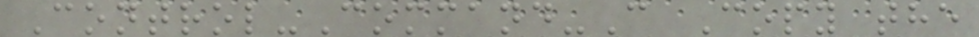Control-Command-C Copy the
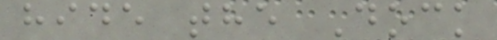hide the Dock
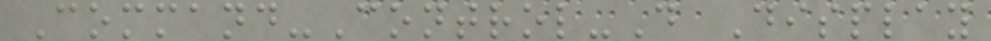Command-Control-D Display
